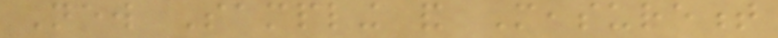New Sampling and Measurement
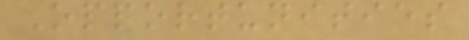Opportunities
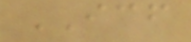ICF
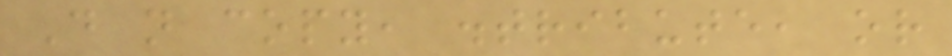Do not copy, distribute, or
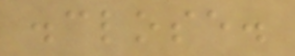disclose.
